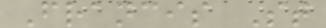Francis St
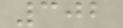302
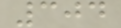304
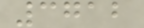3712
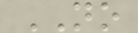NO
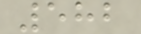582
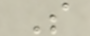S
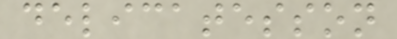delicatesson
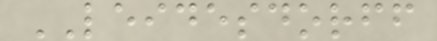LEIDESDORFF
